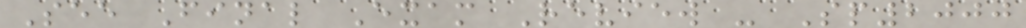See Final Exam Review - Sp2000
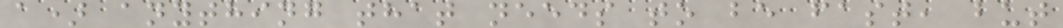a) anything that needs to be fast, but
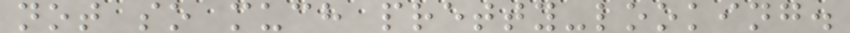not so much pretty-looking.
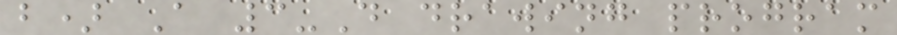b) A 3-D drawing program
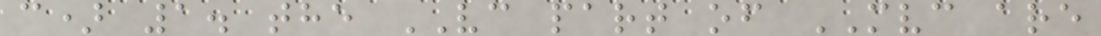c) 1. the VC part of MVC are
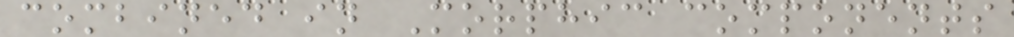combined in Morphic components
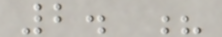2. ?
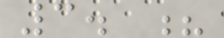3. ?
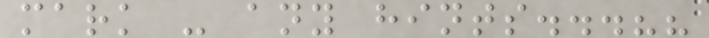mark - any hints...??
